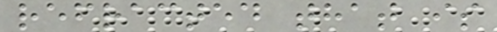refracted that is
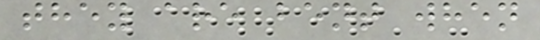they are bent when
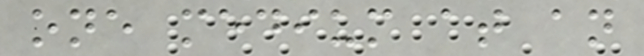one medium at an
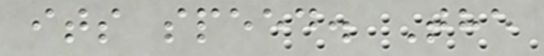its speed. The
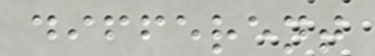different
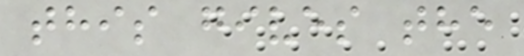this gives the
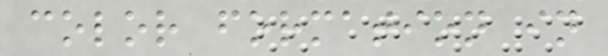color formation in
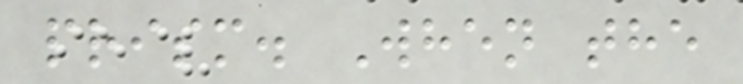prism. When the
